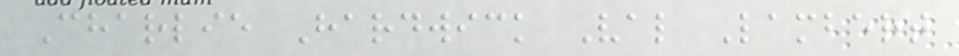Charlie Hardwick Val Lambert
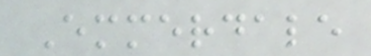Emmerdale
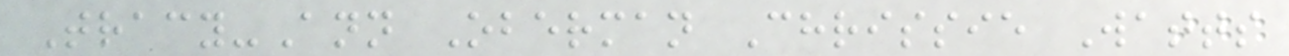Tracy-Ann Oberman Chrissie Watts
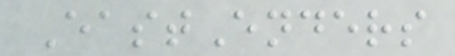EastEnders
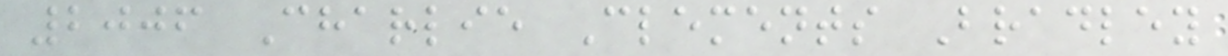2006 Charlie Clements Bradley
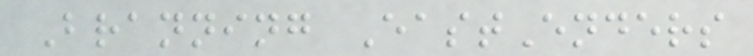Branning EastEnders
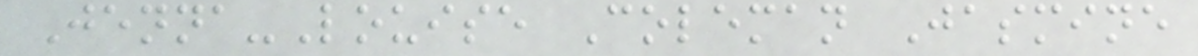Jenna-Louise Coleman Jasmine
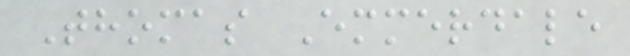Thomas Emmerdale
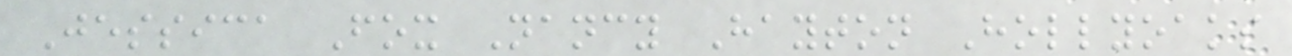Jessica Fox Nancy Hayton Hollyoaks
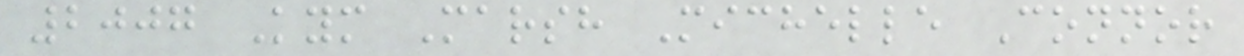2007 Kym Marsh Michelle Connor
